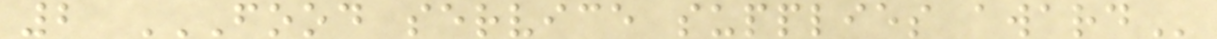2 FOOD SERVICE SUPPLIES AWARD
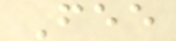Fee
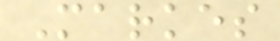Markes
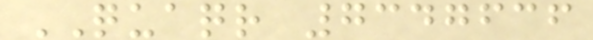QUAQR 7347636
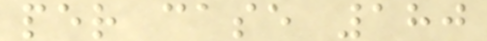per case 180
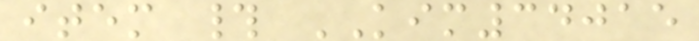item # KIM34015
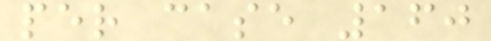per case 160
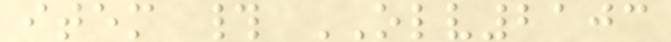item # OLV2103
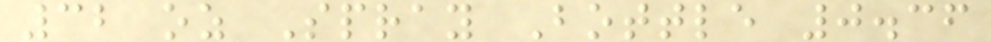32 oz Spray Bottle 0.36
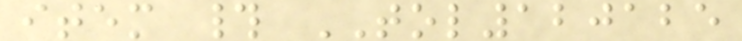item # TOL120125
